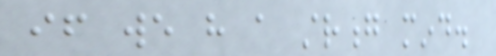if we have a strong mind.
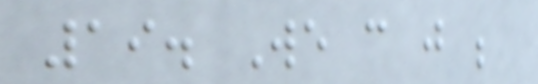19. We can just be
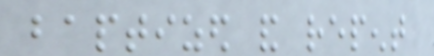baptized and repent
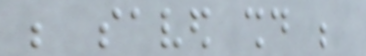be saved should be
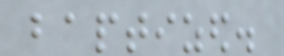baptized.
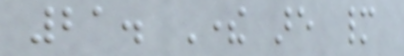21. There are many
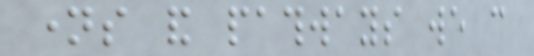names and pathways we can
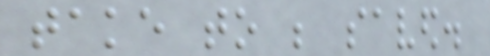take to be saved.
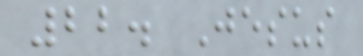22. Jesus
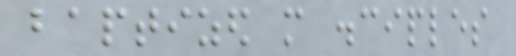baptized more disciples
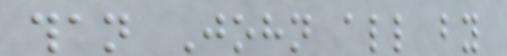than John all by
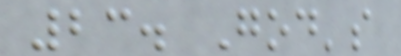23. God's
